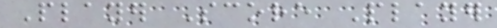Player Score Player
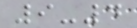9-4
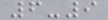6-9
